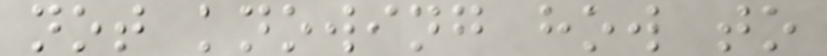not knowing how to
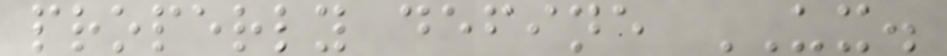properly define UX.
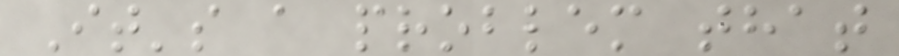It's a problem that
